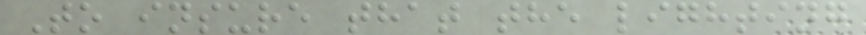To insure that the lighting
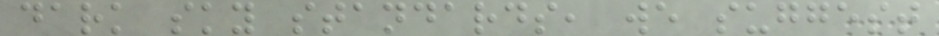dark sky standards, we suggest
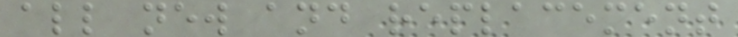all new and replacement
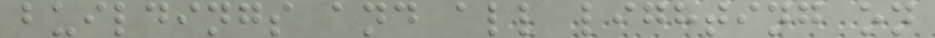buildings and all lighting on
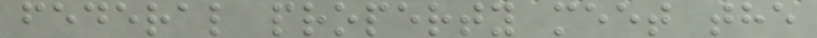federal property meet the
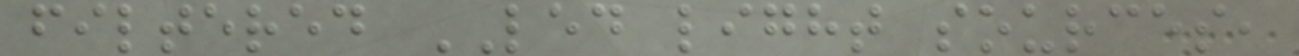filtered LED light sources,
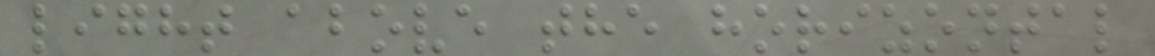light above the horizontal
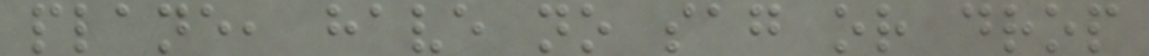plane, have no sag or drop
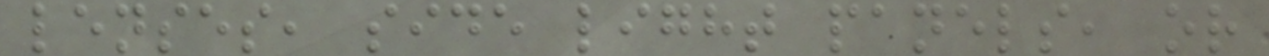lenses, side light panels, or
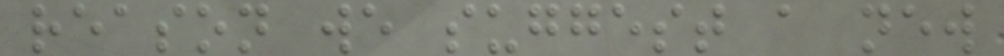reason we suggest a new
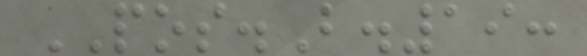POS.B.19:
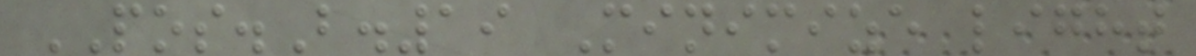POS.B.19 Minimize light
